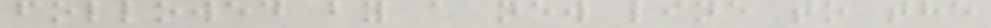followed by a new line to the
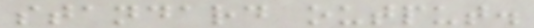standard output.
